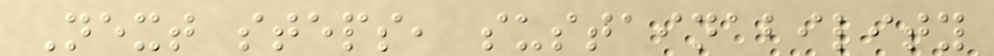Next steps, sustainability
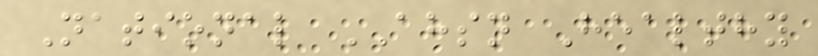National AHSN Healthy
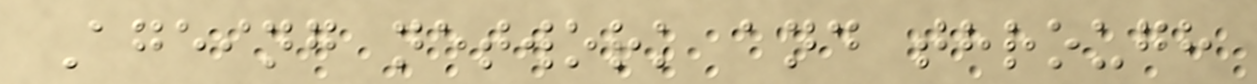Ageing network and through
